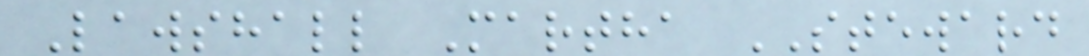Lawshall Martha STEWARD
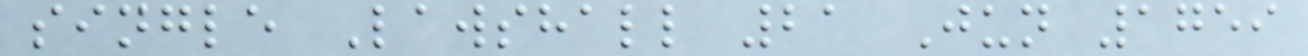single Lawshall 21 Jun 1759
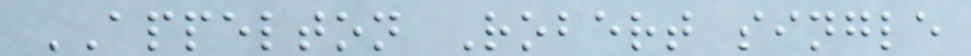APPELTON Robert single
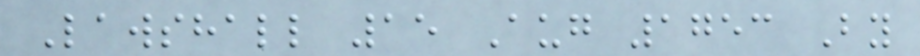Lawshall 15 Aug 1753 By
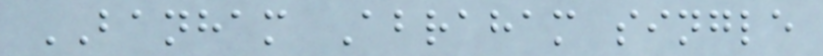BANHAM Abraham single
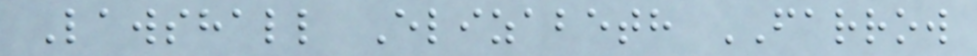Lawshall Elizabeth FARROW
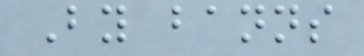By banns
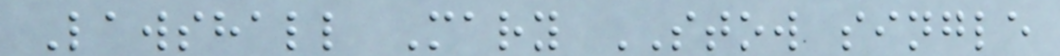Lawshall Mary STOW single
